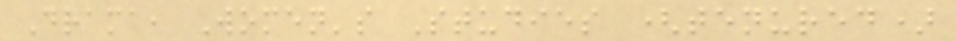Drama, Women's Studies (tenured)
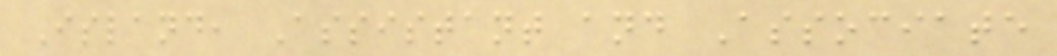Island, Assistant and Associate
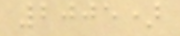2005)
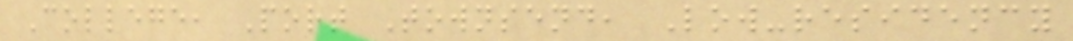College, Port Townsend, Low-residency
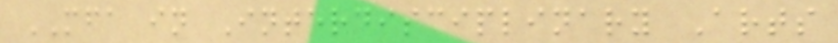MFA in Interdisciplinary Arts
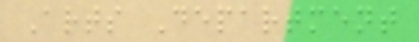Arts Department
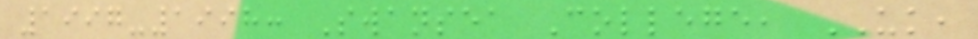1997-1998: Swansea College, UK,
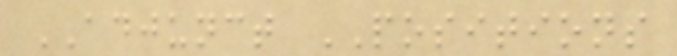ADJUNCT POSITIONS
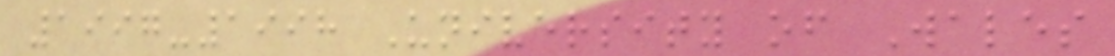1997-1998 University of Wales
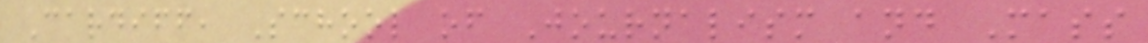Cardiff, School of Journalism and Mass
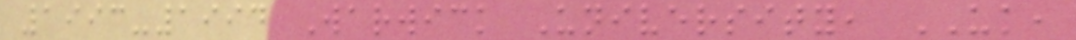1993-1994 Warwick University, UK,
